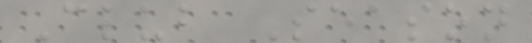Club Season
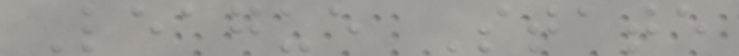League State
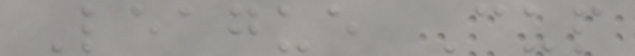League Cup
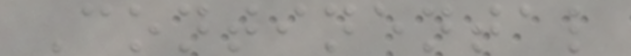Continental
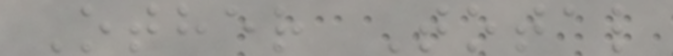Other Total
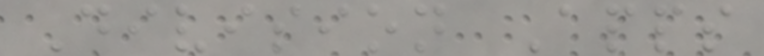Division Apps
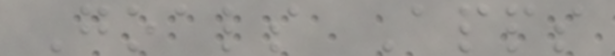Goals Apps
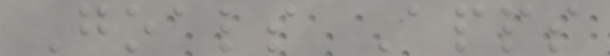Goals Apps
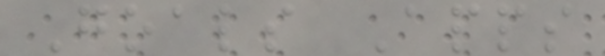Goals Apps
